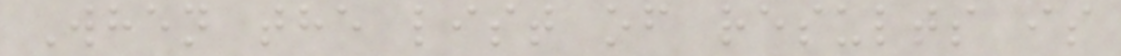When the list of results is
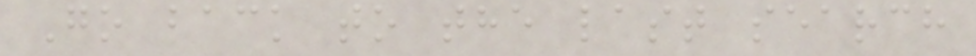Go back to the last search
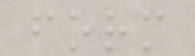form
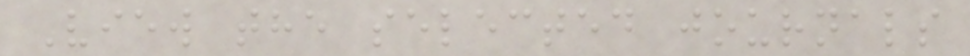View the selected journals
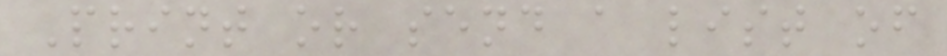Print or send a list of
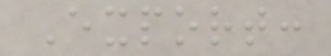Export:
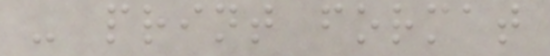- print format
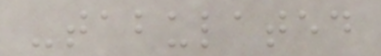-tabulated
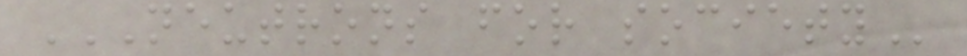NEUTRONS FOR SOCIETY
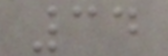34
